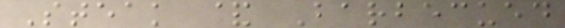Steak & Barbecued
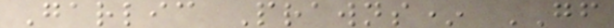Garlic Prawns* GF
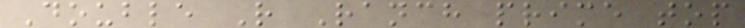Double R Ranch prime top
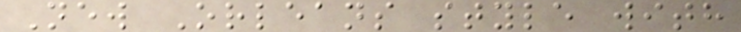New Orleans style with
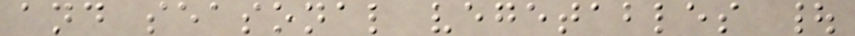and seasonal vegetables |
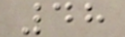48
